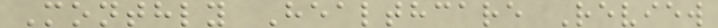Monthly Healthcare Review
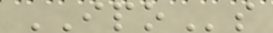IPOs
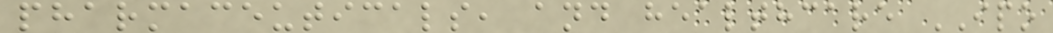pharmaceuticals, and healthcare IPO
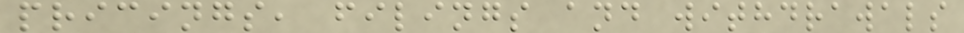pricings, filings and withdrawals
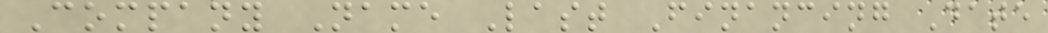Company Name Last Financing Date
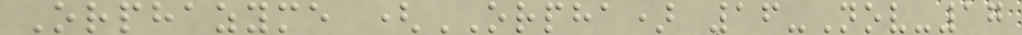Orphazyme (ORPHA) 16-Nov-17
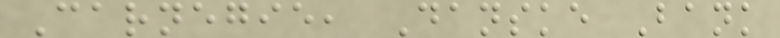Carnegie, Danske Bank
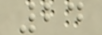24
